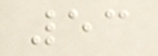53
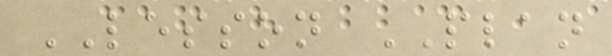LESSON PLAN
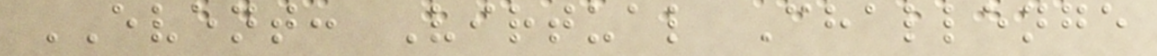EVENT: Virtual Challenge
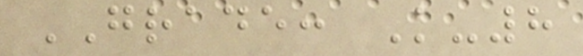GRADE: K-8
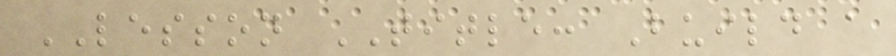LESSON TITLE: Build a
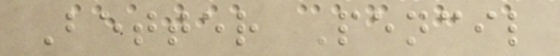Better Pencil
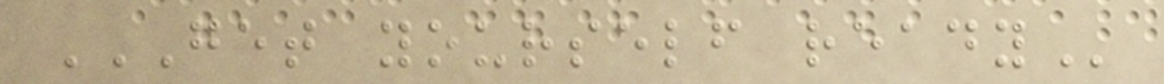GET YOURSELF READY
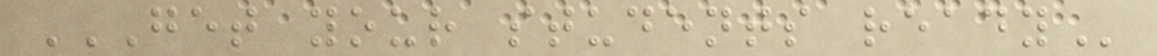GET YOUR STUDENTS READY
